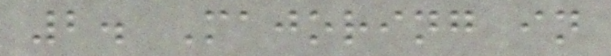2. Majoring in
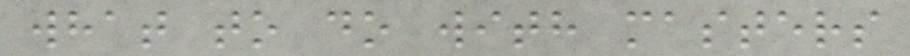what to do with masters
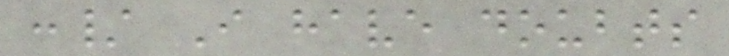:/ I have doubts
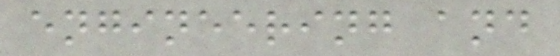engineering and
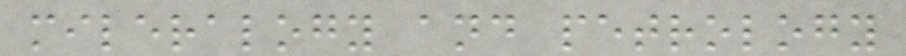mileralogy and petrology
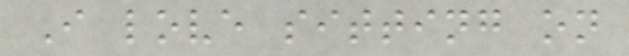I love sitting on
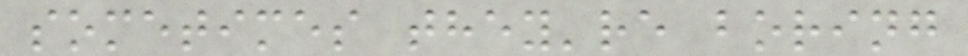sometimes they're boring
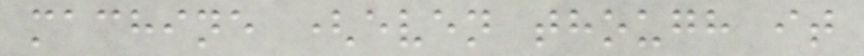machine (even though it
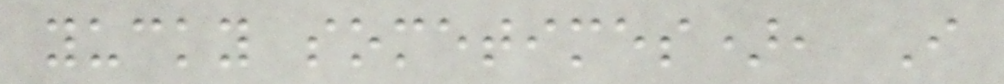yucky sometimes), I
